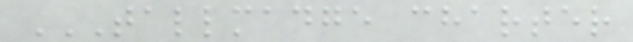TALLMADGE CHARTER
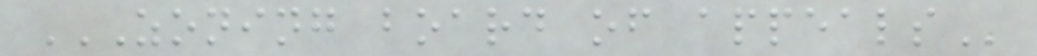ZONING BOARD OF APPEALS
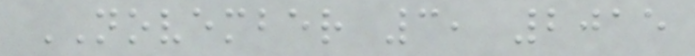NOVEMBER 3, 2015
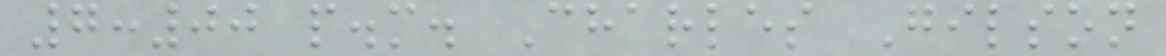7:00 p.m. Charles Gilson
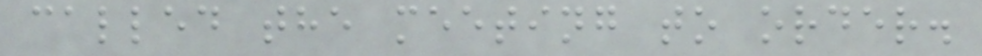called the meeting to order.
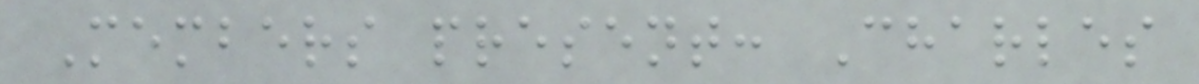Members present: Charles
